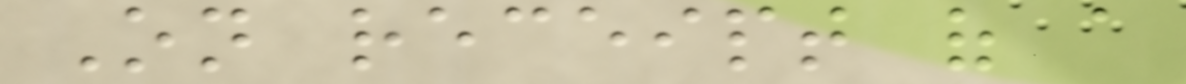On receipt of a
